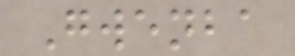Gwenba
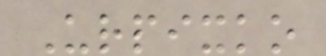Urpixko
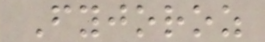Fyjoroz
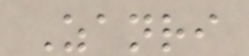Zanri
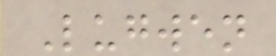Lugwen
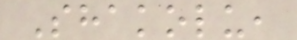Shakolu,
